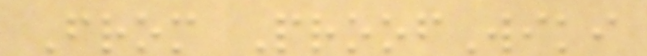From ProofWiki
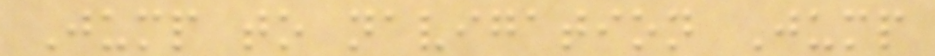Jump to navigation Jump
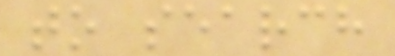to search
